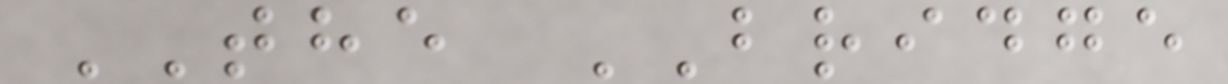THE BRIDGE
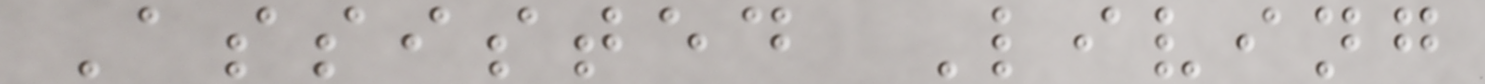Assisted Living
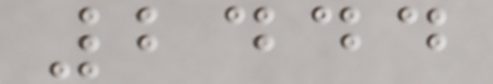2444
